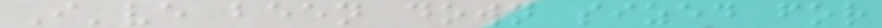I've been down sized for
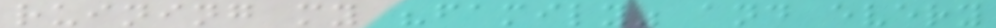ruining my "family" and every
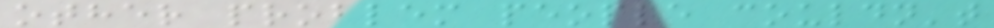other problem people couldn't
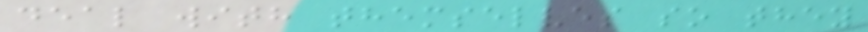deal with themselves so they
